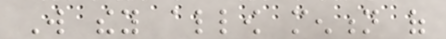Will they allow mention of
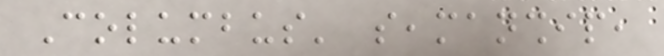Columbus' seamanship,
